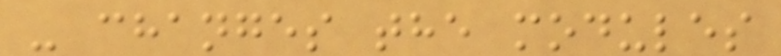- changes the modules
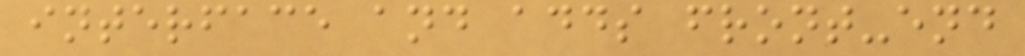interface and adds front-end
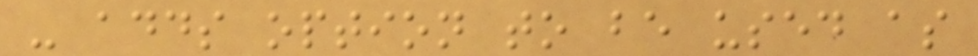- adds option to be used as
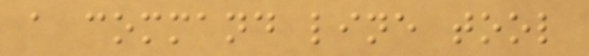a command line tool
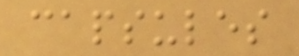capsules
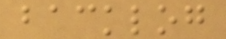backlog
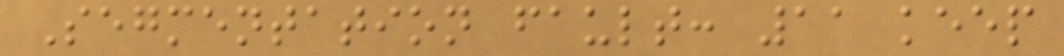Segmentation fault: 11 keep
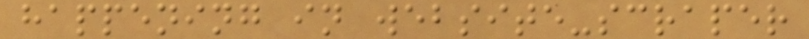happening in website-scraper
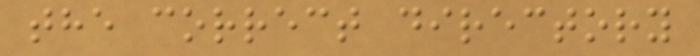the correct directory
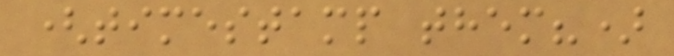(timestamp them?)
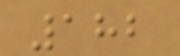182
